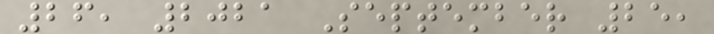26, 2021 September 25,
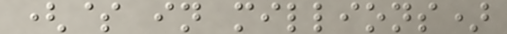($ in millions)
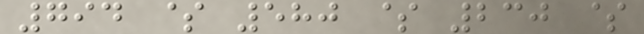794 $ 580 $ 230 $
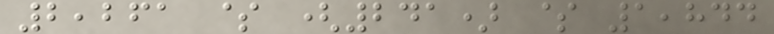2,261 $ (241) $ 1,844
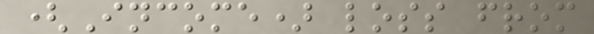(Income) loss from
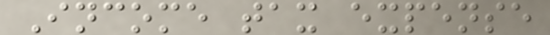Income tax expense
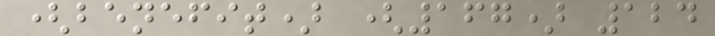(benefit) (167) 124
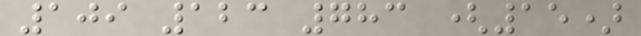109 123 783 (15)
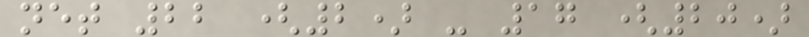net 22 (2) - 17 (20)
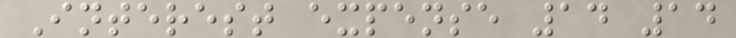Interest expense 14 14
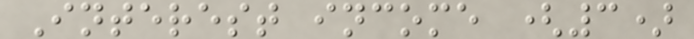Interest income (3)
